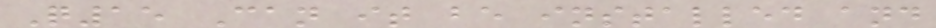Q15 Can it be installed and
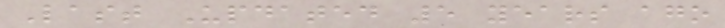Last Updated 5 years ago
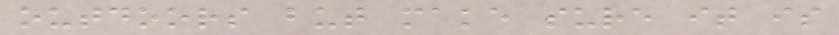outdoors but make sure it is
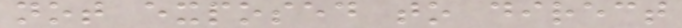not exposed to direct
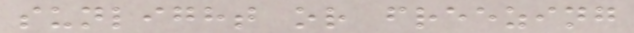sunlight or freezing
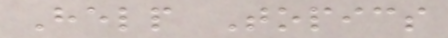Help Topics
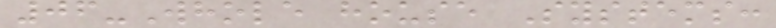06-Whole house Systems:
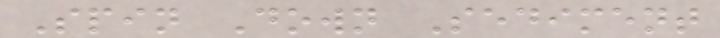Spin Down Sediment
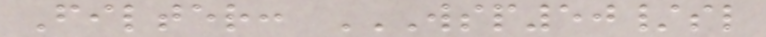Filter: WSP50/SL
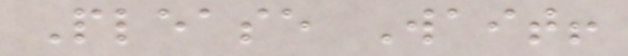Please Wait!
